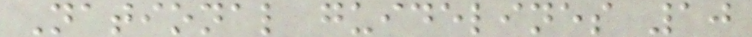National guidelines 10
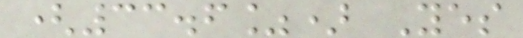(33.6%) Yes
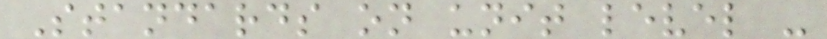Standards on unit level -
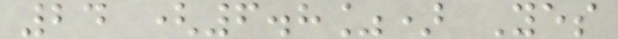24 (6.8%) Yes
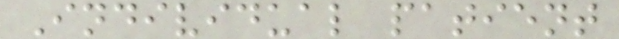Individual patient
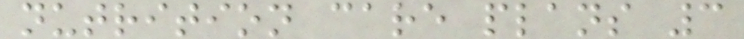nutrition care plans 3
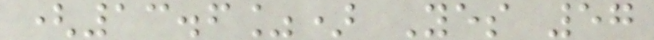(13.6%) Yes 57
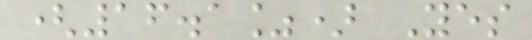(16.1%) Yes
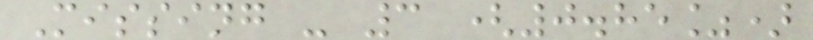Missing - 3 (0.85%)
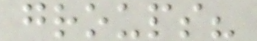groups?
